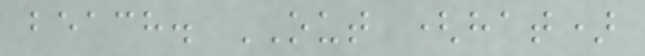beach. OUT (hat)
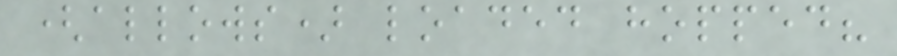(allows) loaded hopped?
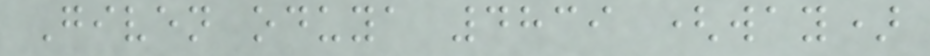Given oduya 4839 (way)
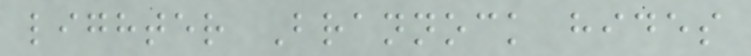lighter Brannock hides
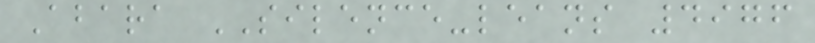Abara SILENCE-leans 4976
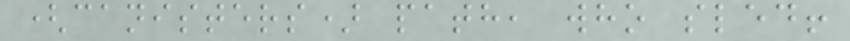(canisters) path, who sled!
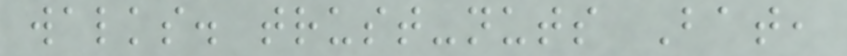walks. trust-nuts Bat,
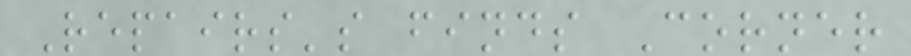Repairs's finds Corner
